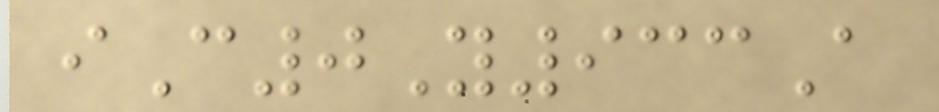iC0Y933A
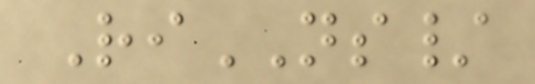RiNS/
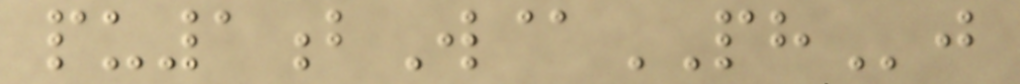pu1bW@PHj
